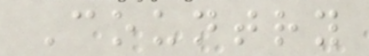Country
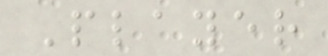Player
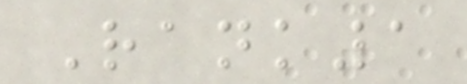Rank1
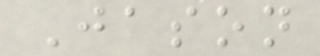Jason
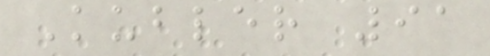Kubler 91
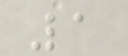1
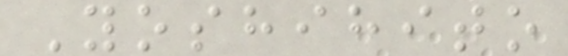Yoshihito
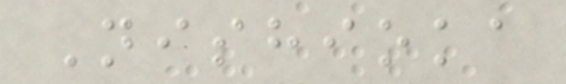Nishioka
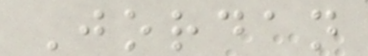Jordan
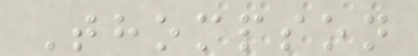Thompson
